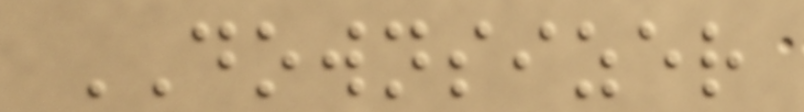DOWNSIZER
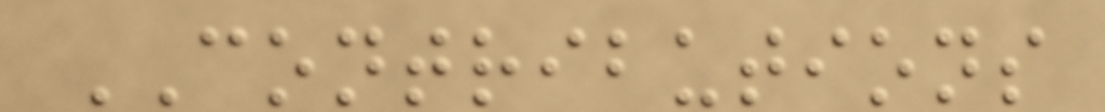CONTRIBUTIONS
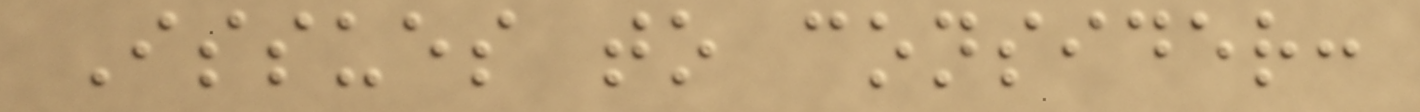Issues to consider:
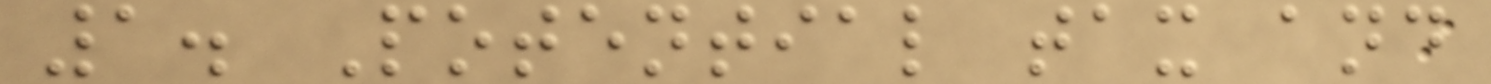1. Potential tax and
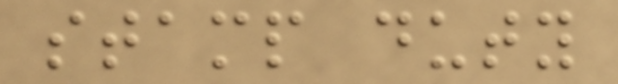stamp duty
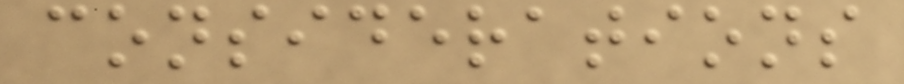considerations
